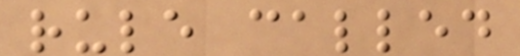rule called
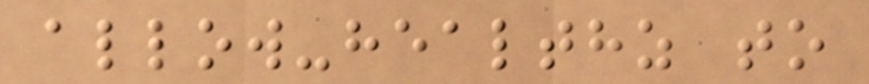allow-healthz to
